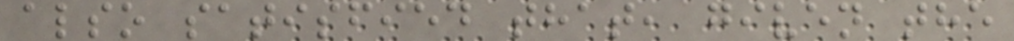also satisfied that, given the
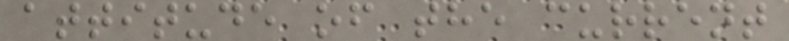attitude of the current
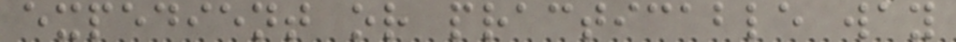expedient or practicable way
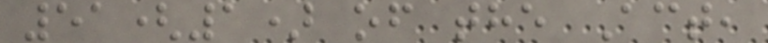51(1) of the Act,
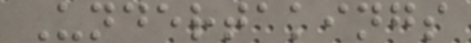Undertakings
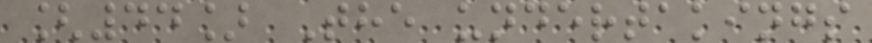[44] The undertakings
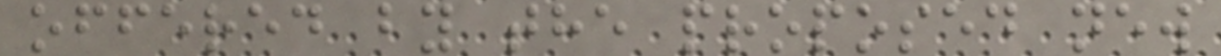offered by the proposed new
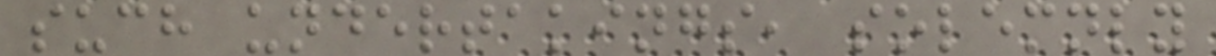such undertakings, solemnly
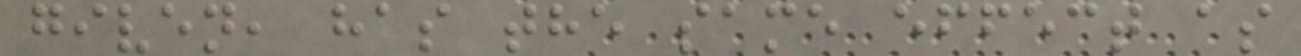given, has the same effect as
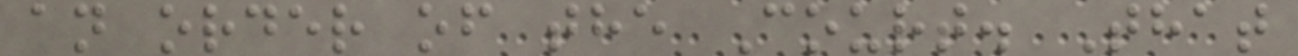an order of the Court. That
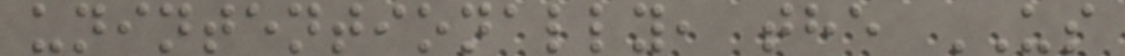unintentionally, the US
